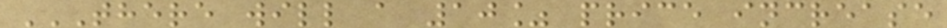THERE WILL A 10% PRICE INCREASE
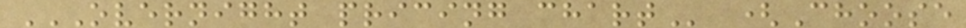OVERNIGHT PRICING CHART (Choose
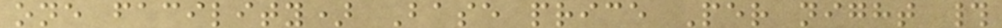one facility) Base price Per night #
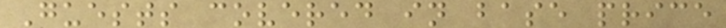Guests covered in base price
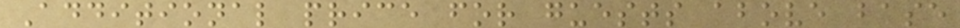Additional price for guests above base
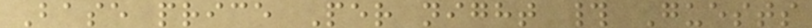Base price Per night # Guests
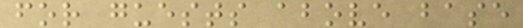for guests above base
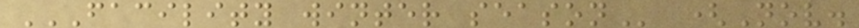FACILITY WINTER SEASON (Nov.
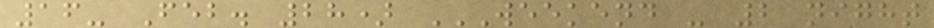16- Feb. 28) WEEKEND - 2 NIGHT
